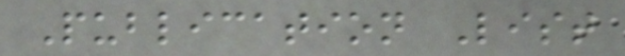Publication List
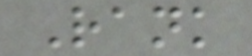Rank
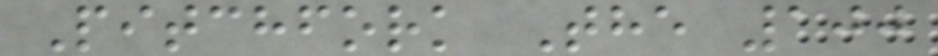Pitchfork The 100
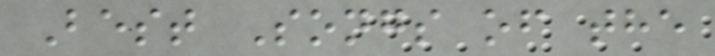Best Songs of the
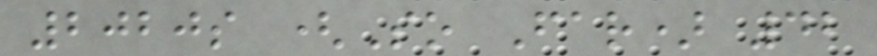2020s (So Far) 42
